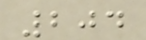204
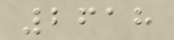2618
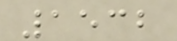1532
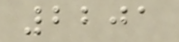2201
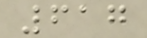617
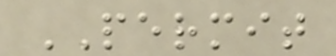PERMIT
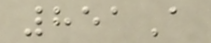851A
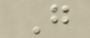G
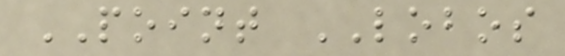POINT LOBOS
